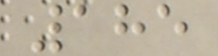185
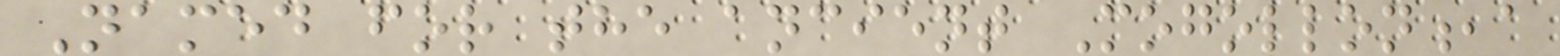Named for the ancient Mogollon,a
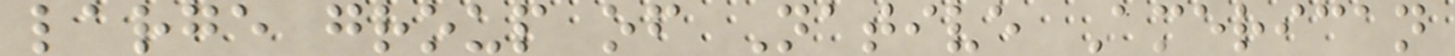large group of Native American
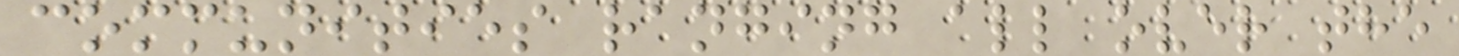communities ranging all over the
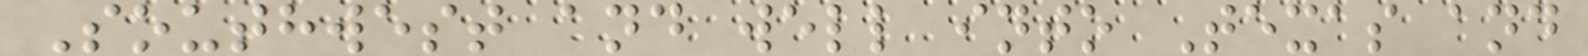Southwest and well into Texas and
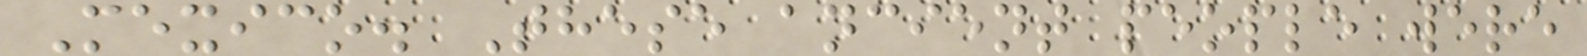Mexico. These ancient people were
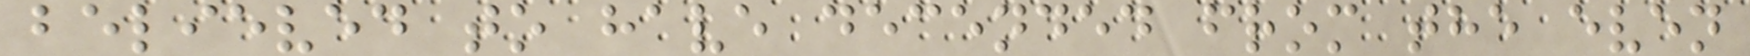believed to have decended from the even
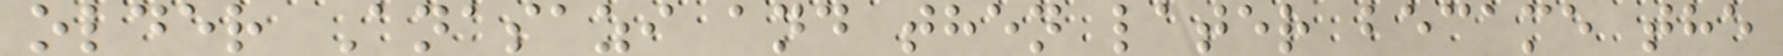older Anasazi and then later became the
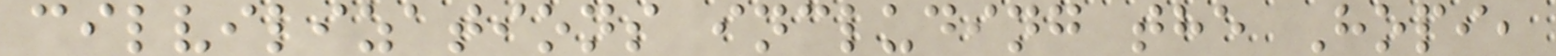cilvilizations including the Hopi,
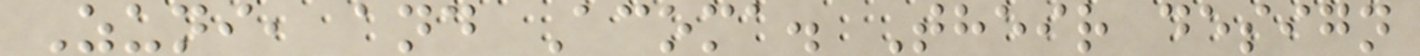Zuni, and Acoma. Their design
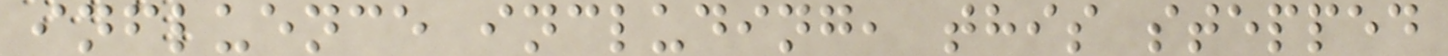influence including, this stepped
